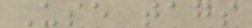Use tags
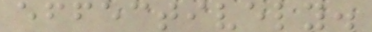effectively.
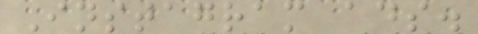Instagram ads.
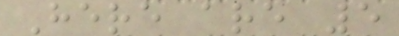Here are 5
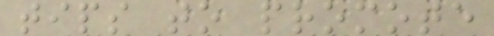tips to promote
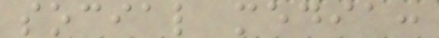social media:
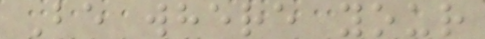Be where your
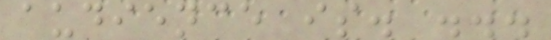audience is. ...
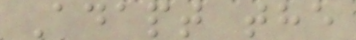Adapt the
